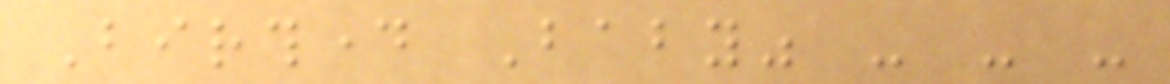Birthday Baby" - - -
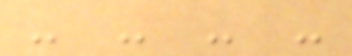- - - -
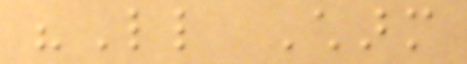"Little Charm
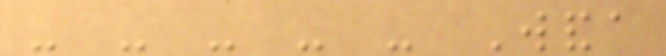- - - - - Wanda
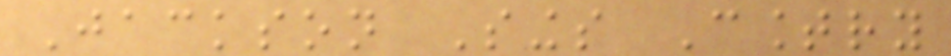Jackson Sings Country
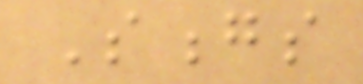Songs
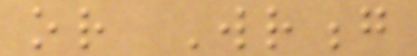or Wrong
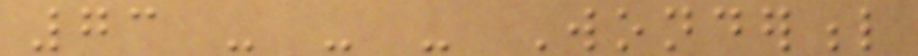73 - - - Wonderful
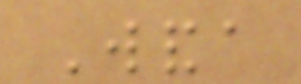Wanda
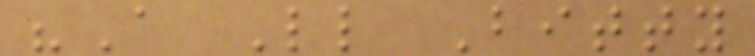"A Little Bitty
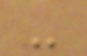-
